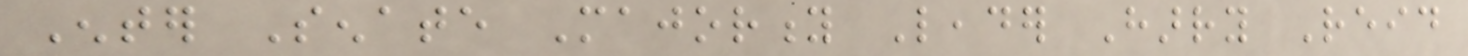Enter Senate Majority Leader Harry Reid
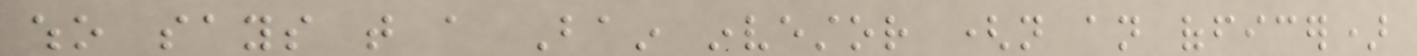who says that a Bain investor (not an officer)
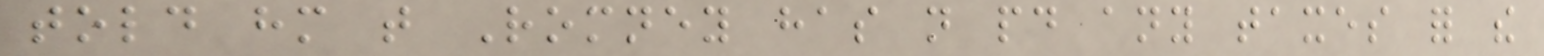told him that Romney has not paid any taxes for the
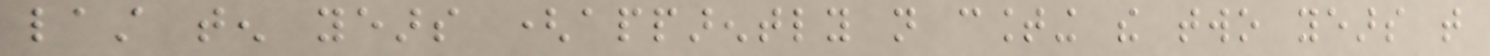last ten years (apparently not counting the two years that
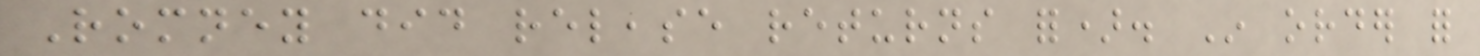Romney did release returns for). In order for
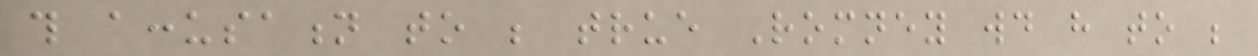this accusation to be true Romney would have to be
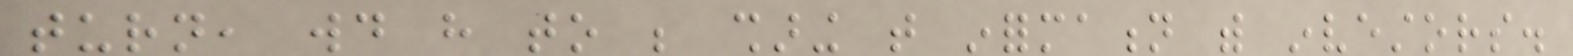turn, would have to be sharing that information with investors.
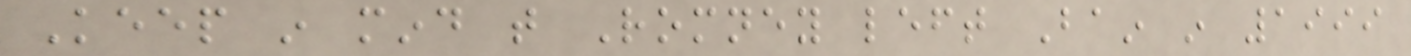Keep in mind that Romney left Bain in 1999
